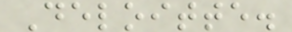Deloitte.
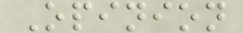Opinion
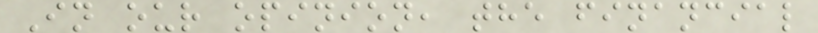In our opinion, the financial
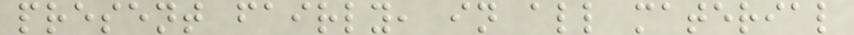present fairly, in all material
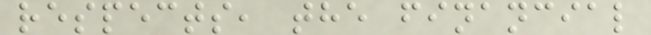respects, the financial
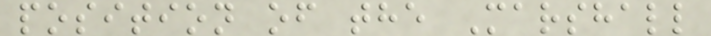position of the Marshall
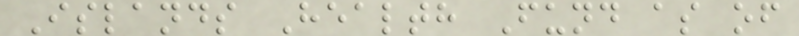Islands Health Fund as of
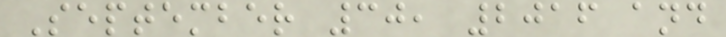September 30, 2016 and
